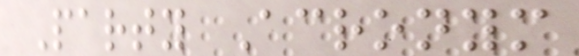Party Acronym
